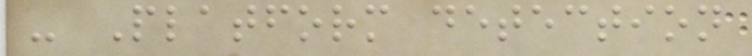- Platform detection
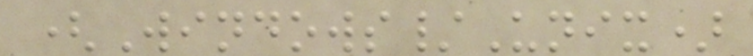(Windows/Unix)
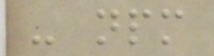- npm
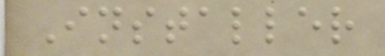Installer
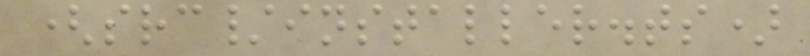(src/installer.ts)
